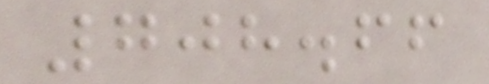708.66
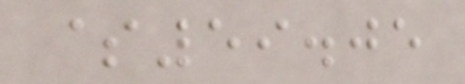$59.05
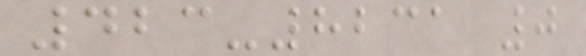423-8231 0
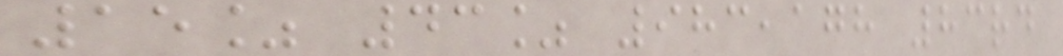15% 43% 983,178 83rd
